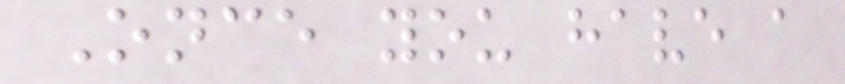Once you have a
